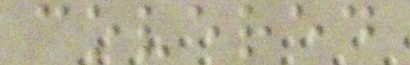covered
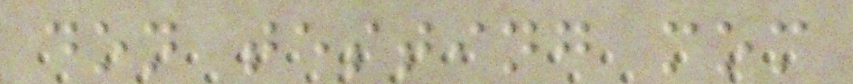don testing mom
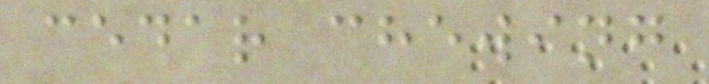cedar chewing
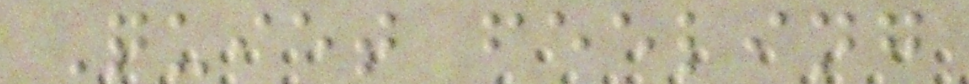Quiet feeling
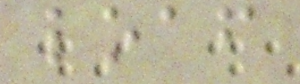loaf
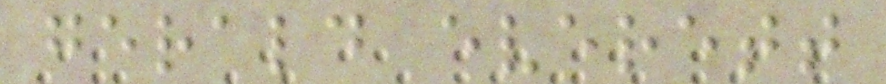gerald everett
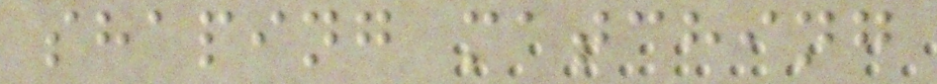shaping matching
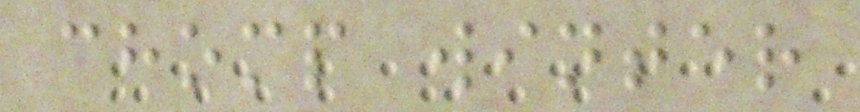chomp winter
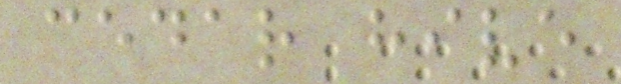cedar hive
